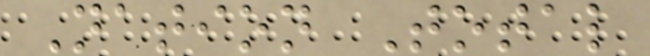Nation Total
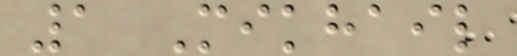1 Mikhail
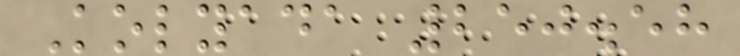Kolyada 250.58
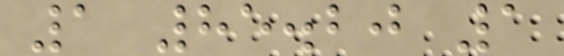1 85.20 1
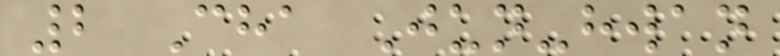2 Cha Jun-hwan
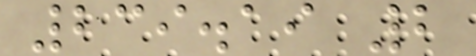239.19 2
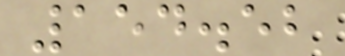154.52
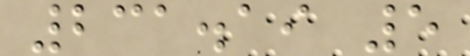231.19 5
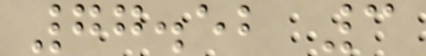77.52 3
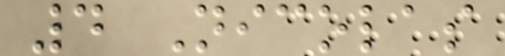4 Nicolas
